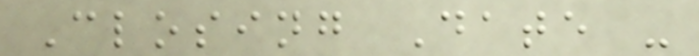Closing Date -
